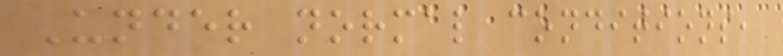Under normal conditions,
